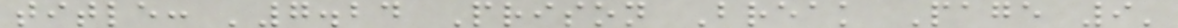title: '7.24 Prison Break Page 9'
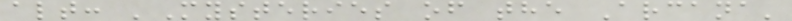alt: 'Mysteries of the Arcana'
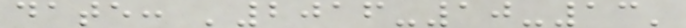date: '2016-10-13'
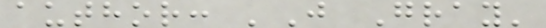author: 'J Gray'
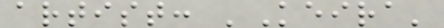artist: 'Keira'
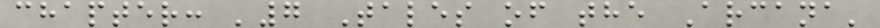chapter: '7 Tales of the Arcana'
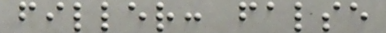filler: false
